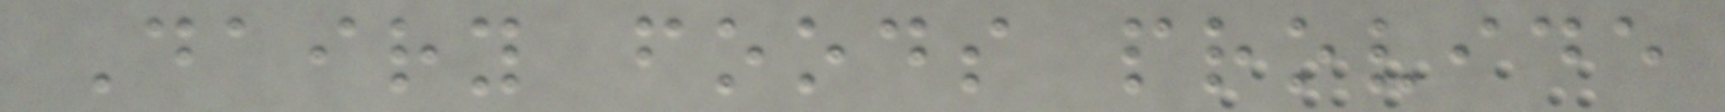Dairy foods provide
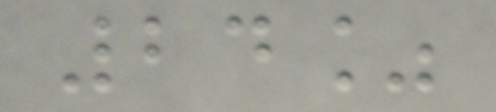24%
